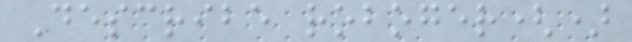Describe roboger()
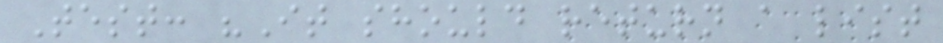Test: "It should return a list
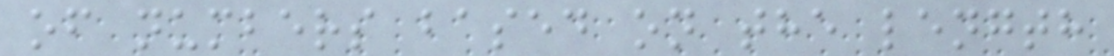of numbers based on the length
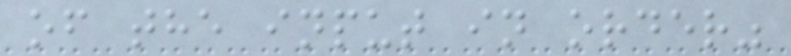of the input in order"
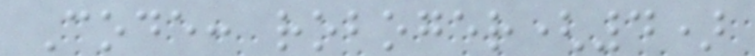Code: roboger(4)
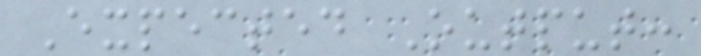Expected Output:
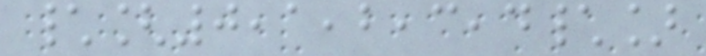\[0,1,2,3,4\]
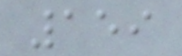159
